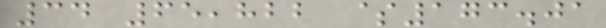34 65,822 $173.01
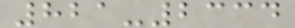821-2334
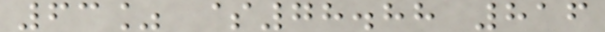63% $78.88 816
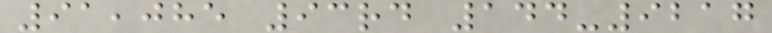91,085 93rd 144-9217
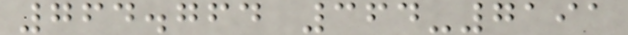764.764 364-7191
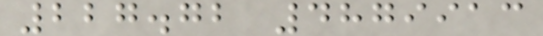227.72 4879913
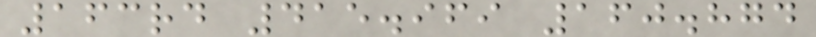163rd 415.969 160.874
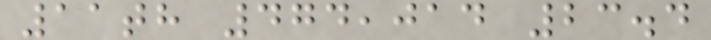11th 474,014 23.4
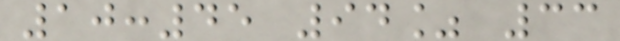10:45 94% 33
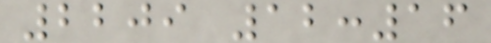2209 12:16
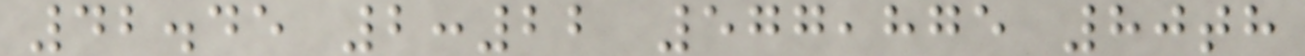42.45 2:22 577,875 80th
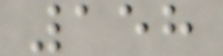158
